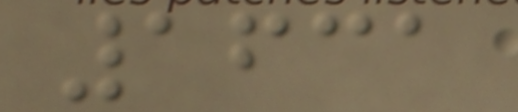1631
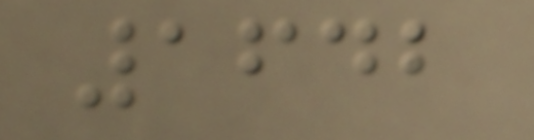1642
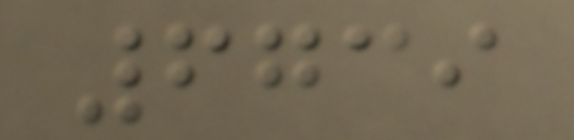6739
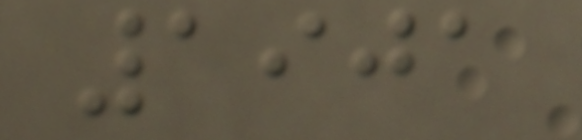1901
